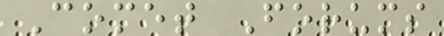Comet Forums
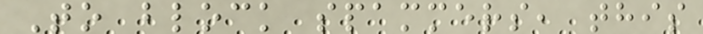To block spammers, this
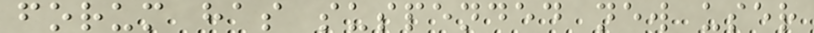forum has suspended new user
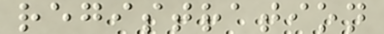registration
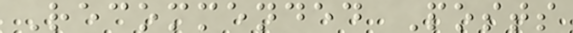Recommended Posts
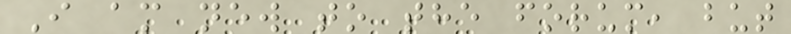I am new to the forum, but
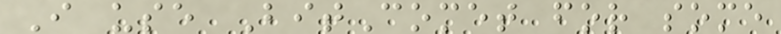I use BitComet for some
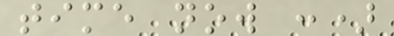time now :)
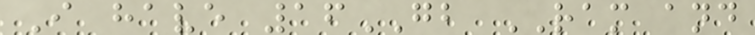I have 16GB RAM and
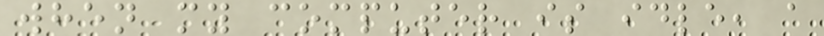when my computer is idle, a
